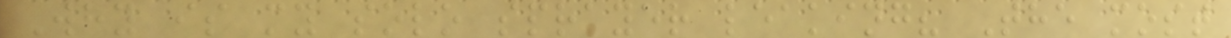Why is my solo sprayer leaking? The most
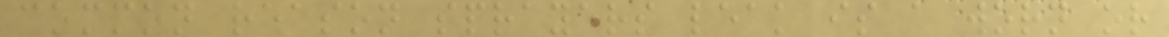common reason sprayers leak is a worn or
